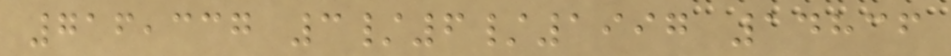716,337 3/6/1997 14836
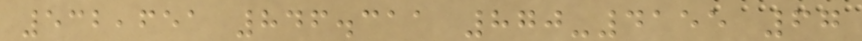532,651 846.311 870-4155 67
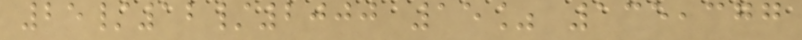25/12/2000 15% 135,377
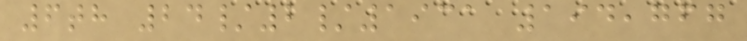6th 24/2/1931 194,767
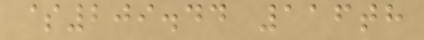$209.44 116th
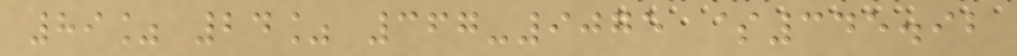89% 24% 367-9075 $345.92
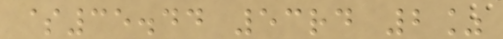$35.44 53rd 2%
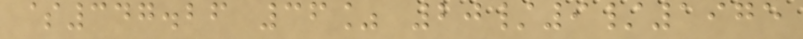$347.26 36% 20/9/1975
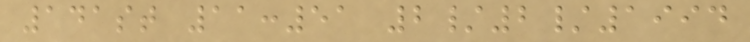141st 11:51 2/2/1994
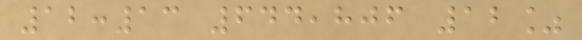12:13 644,806 12%
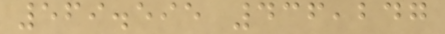569.595 436,247
